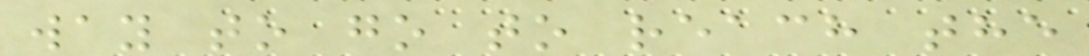way to go to reach the
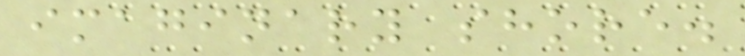imaginary shore.
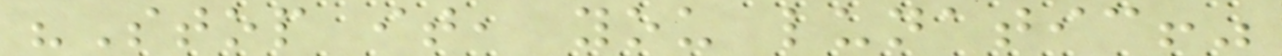"Stop it, you lunatic!"
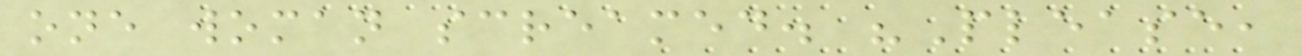one woman screamed. "Please,
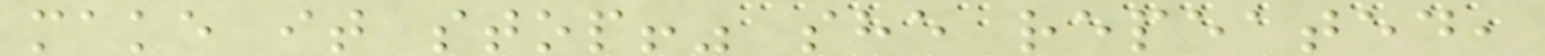make it stop!" she repeated,
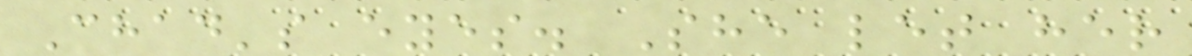Chad's eyes. She let her
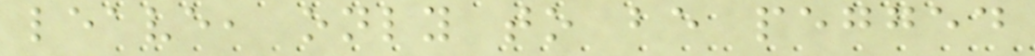leave, only to be pegged
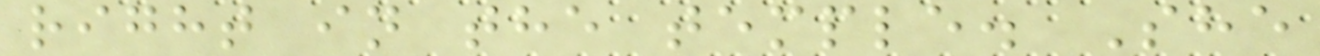right in the temple. She
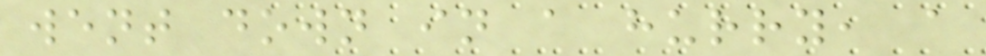went down in a hurry, a
